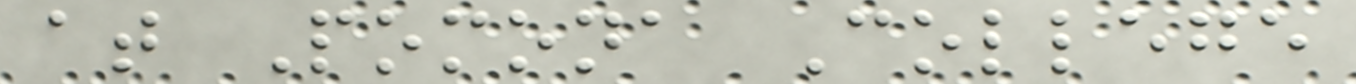at Pomona College
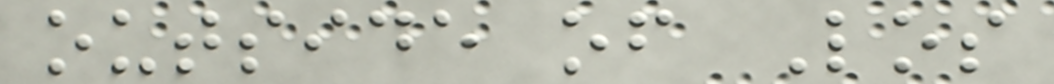outside of Los
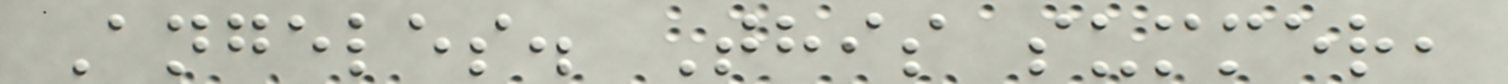Angeles. This summer,
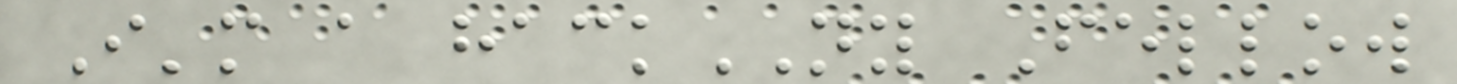I'm a hackNY Fellow
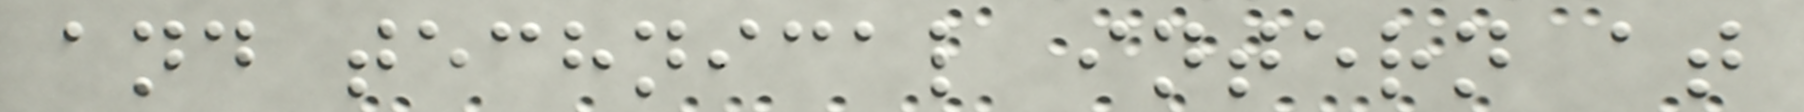and technical intern at
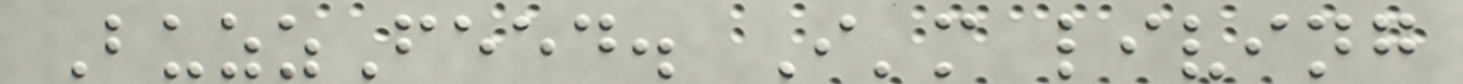BuzzFeed. I'm living
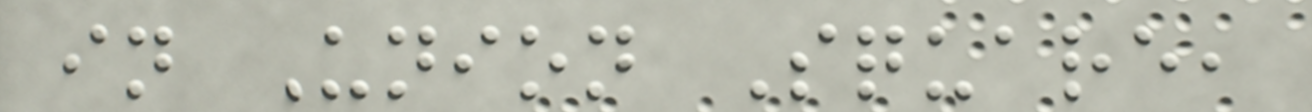in Union Square,
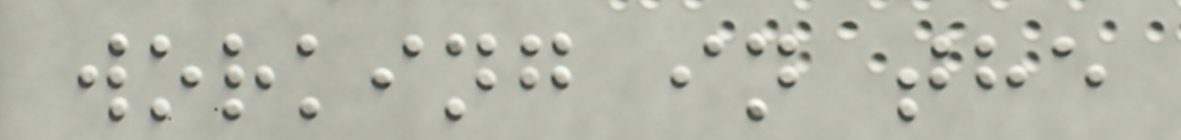working in the
